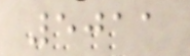5011
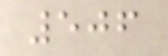506
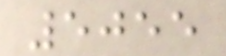5055
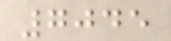7045
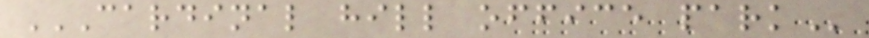CARDINAL HILL OFFICE PARK
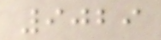9029
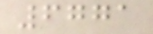6771
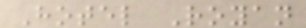Hotel Royan
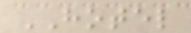HOTEL
